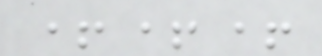+++
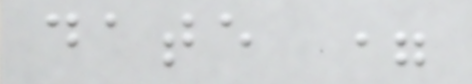date =
